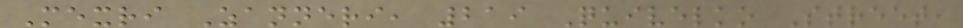Mexri Zanneri, 219 Quivelko Street,
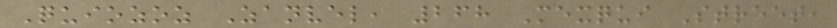Quiozoz Zanvel, 268 Mexqui Street,
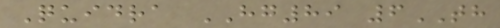Quidra HG89 6TH
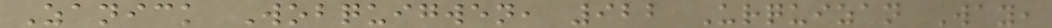Zanick Wobquigwen, 922 Urquizan Way,
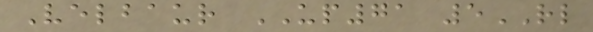Velbaur UP71 5RL
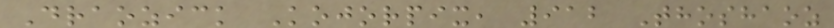Draozick Kojorpix, 912 Thoshaoz
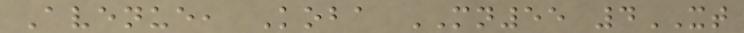Avenue, Koba MN55 4XT
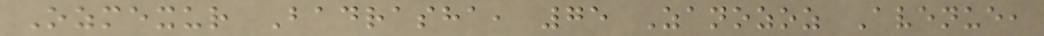Ozmexur Badrasha, 75 Zanozoz Avenue,
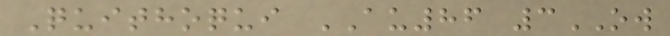Quithoqui AU86 3OW
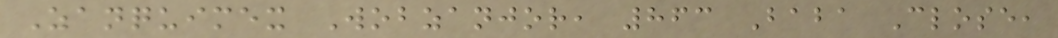Zanquimex Wobzanjor, 863 Baba Close,
